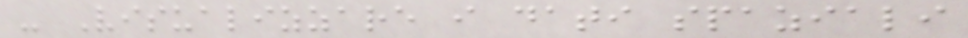- Visualizzare i dati spaziali
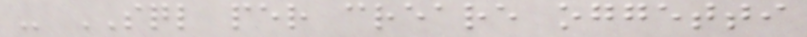- SQL per creare oggetti
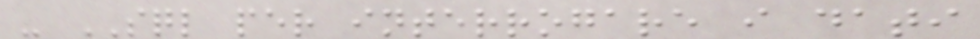- SQL per interrogare i dati
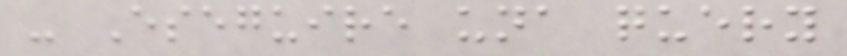- Eseguire una query
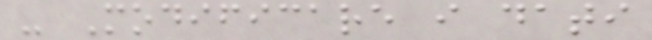- Modificare i dati
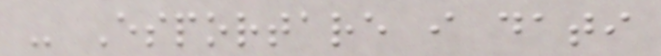- Esportare i dati
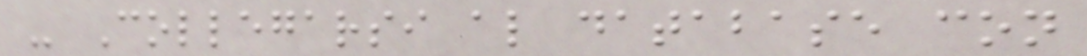- Collegarsi al database con
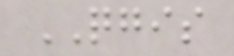QGIS
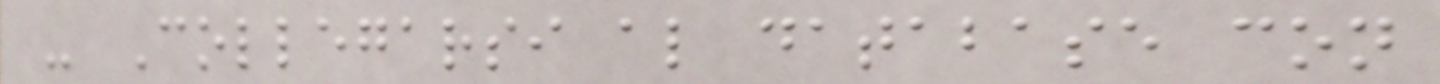- Collegarsi al database con
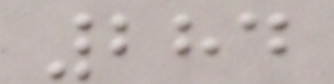284
